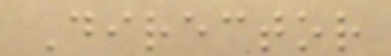Director
